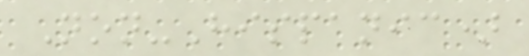Non-Hispanic)
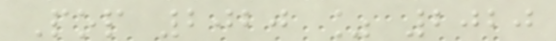Pop 2020 % 2020
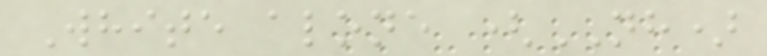White alone (NH)
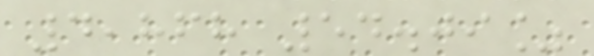4,868 54.09%
